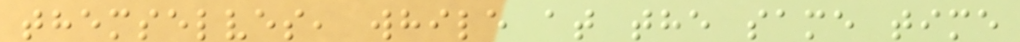themselves, while at the same time
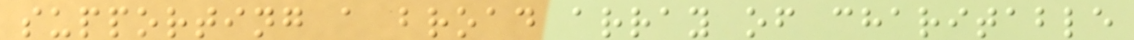supporting a broad array of charitable
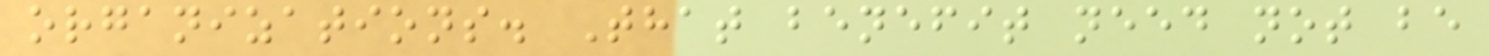organizations. That benefit need not be
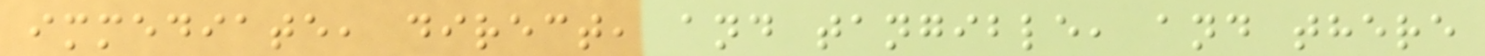immediate, direct, and tangible, and there
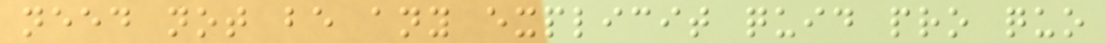need not be any explicit quid pro quo
